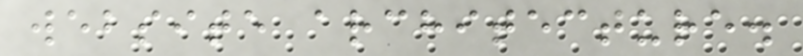website architecture.
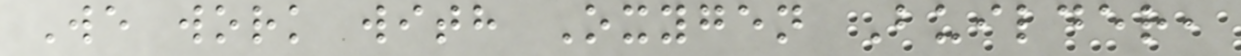We work with Oxygen Builder,
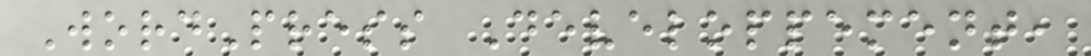WordPress Developpement,
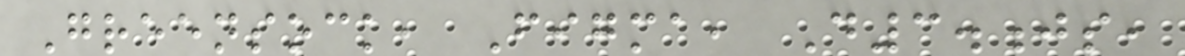Greensock, Figma, D3.js,
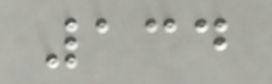134
